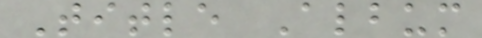Title Album
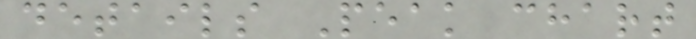details Peak chart
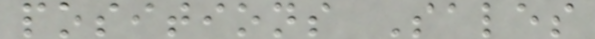positions Sales
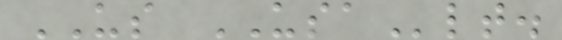US USAlt.
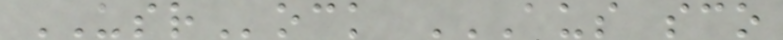USRock AUS SCO
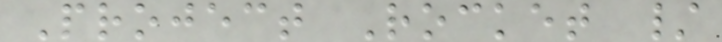Project Rocket /
